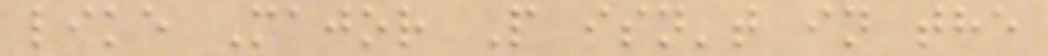like Major P isn't in the
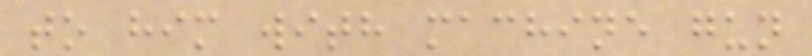to him with machine gun
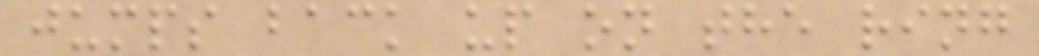jumps back up on the ring
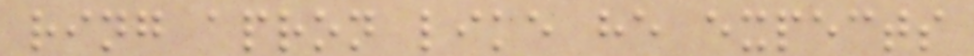ring apron like he expects
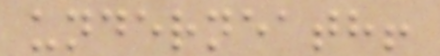underneath!
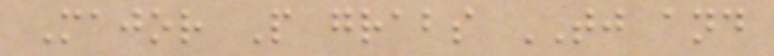Major P grabs TJ and
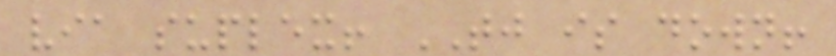via suplex! TJ is down!
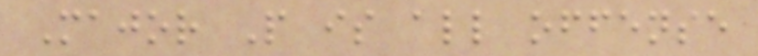Major P is all offense
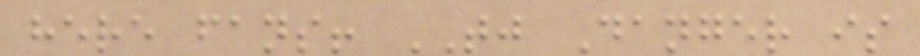here fans! TJ Danger is
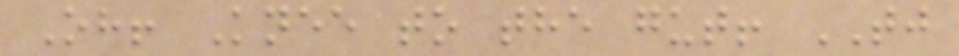Oh! Knee to the gut! TJ
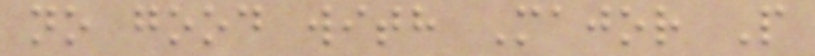no good with Major P
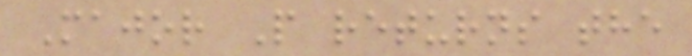Major P returns the
